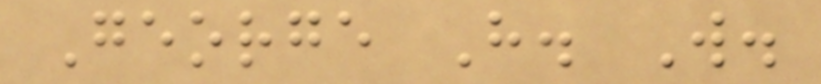George H. W.
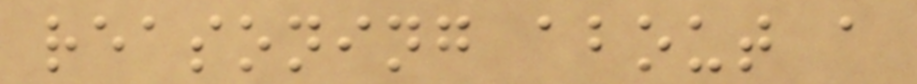reasoning about a
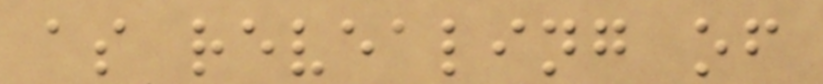as revealing of
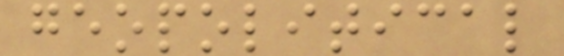geopolitical
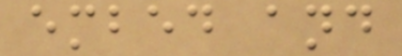embed and
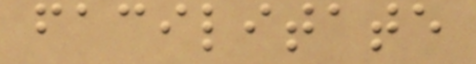facilitate
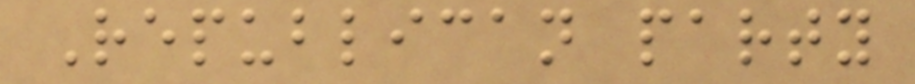Republican party
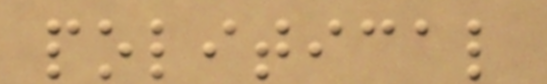political
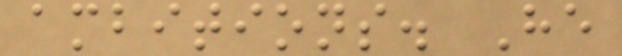ambitions. He
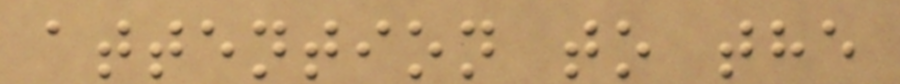attention to the
